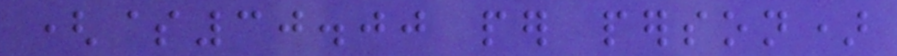($30.00 per person)
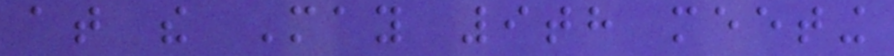at the May 9th meeting
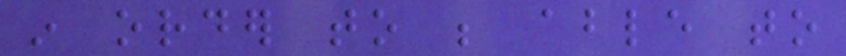in order to be able to
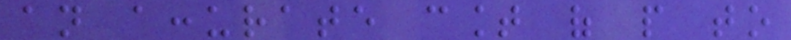an accurate count of people to
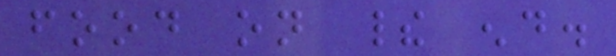food on their end.
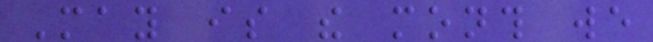May is the month we
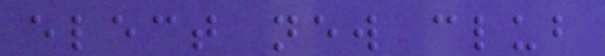elect new club
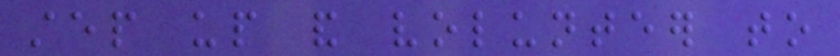step up and volunteer to
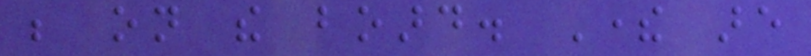be on the board. There are
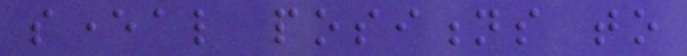several positions to
